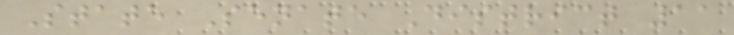State Senate District 11
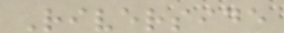Riverside
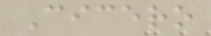Cicero
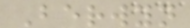Berwyn
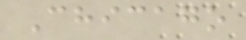Chicago
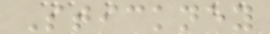Stickney
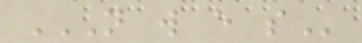N W E S
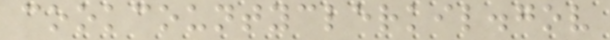cookcountyclerkil.gov
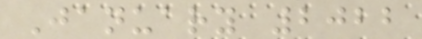January 2022
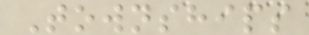Townships
